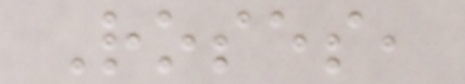Roses,
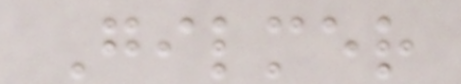Gilmer
